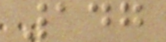147
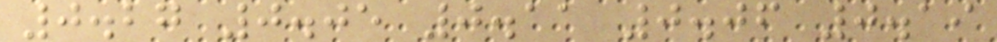0.27 0.05 0.11 0.06 0.19
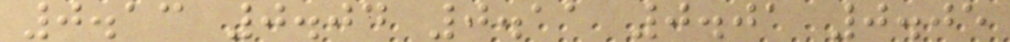0.13 0.04 0.11 0.01 0.05
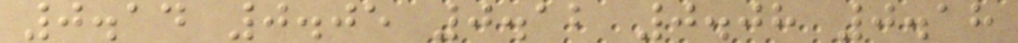0.14 0.05 0.12 0.08 0.18
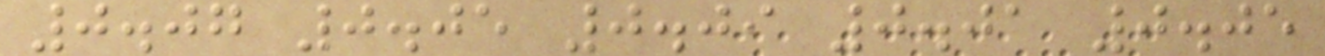0.07 0.05 0.09 0.01 0.05
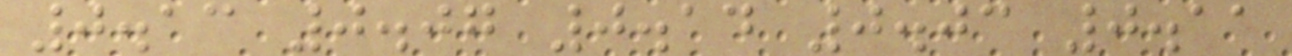0.13 0.07 0.14 0.03 0.11
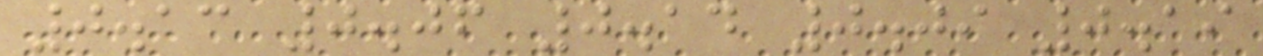0.13 0.06 0.14 0.09 0.19
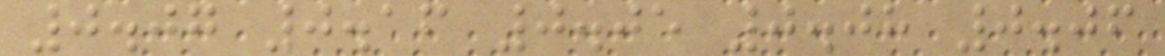0.07 0.16 0.05 0.08 0.06
